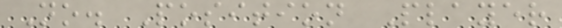No. Position Player
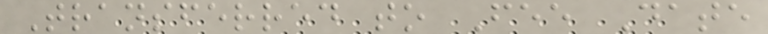Transferred to Fee Date
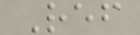Ref
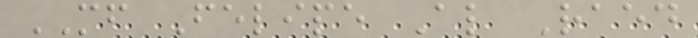MF Felipe Al Raed
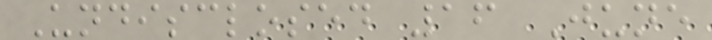Undisclosed 16 June
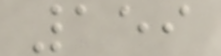159
